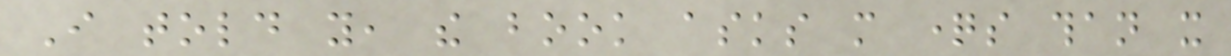I told you, the book asks more questions than it
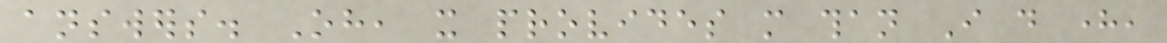answers. Oh, it provides more than I do here,
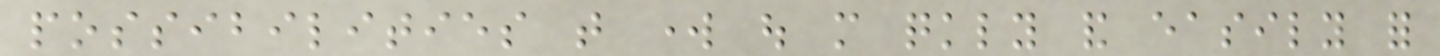possibilities that work out more quickly and easily for
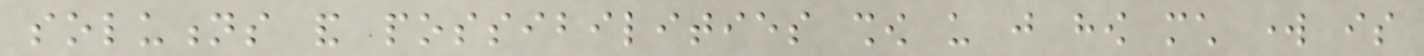solutions and possibilities show us just how much work is
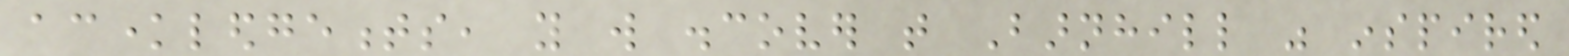acknowledgements, you will discover that Barnhill was inspired
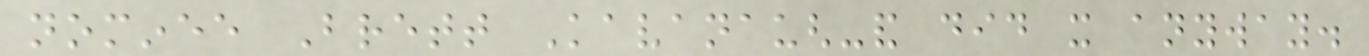nominee Brett Kavanaugh-and did it anyway.
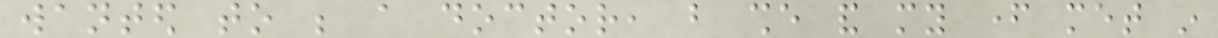wanted to be a doctor, but she and my father met in
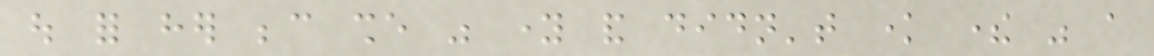out for her because she was young and didn't know there was a
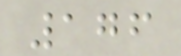176
